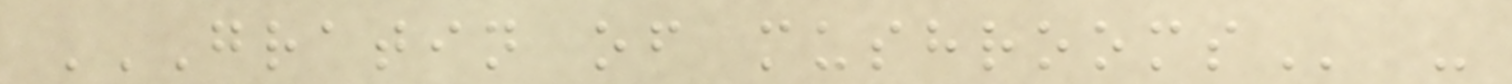GRATIN OF MUSHROOMS -
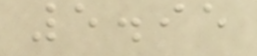5.95
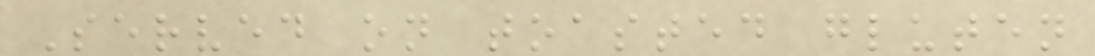Served on toasted gluten
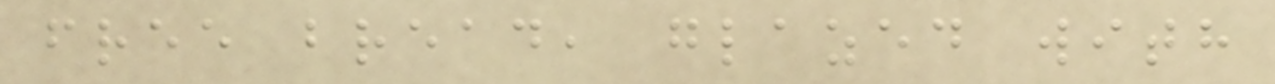free bread, glazed with
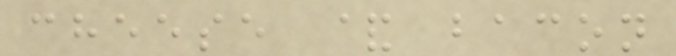cheese & bacon
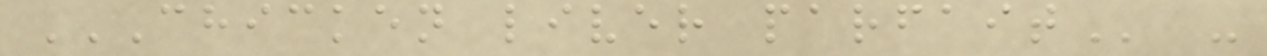CHICKEN LIVER PARFAIT -
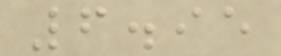6.95
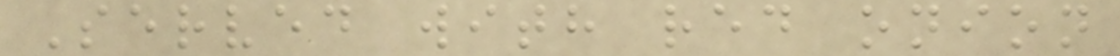Served with red onion
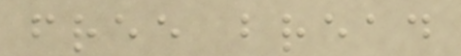free bread
